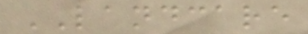LANDCARE
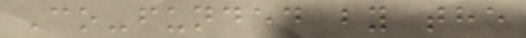Co-funded by the
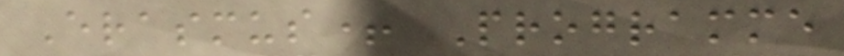Erasmus+ Programme
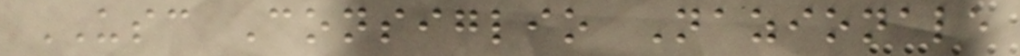USC Consiglio Nazionale
